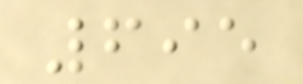695
